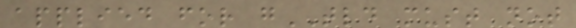applied for gTLD must not
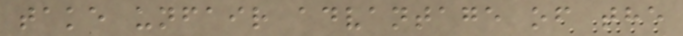take unfair advantage of the
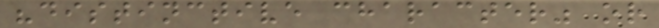"distinctive character" or
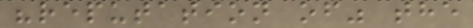"reputation of" the
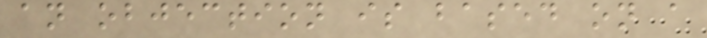an objection is based on a
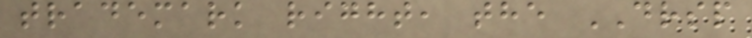trademark right, the DRSP
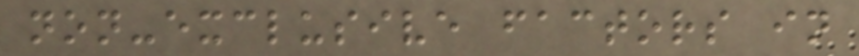non-exclusive factors in
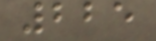225
